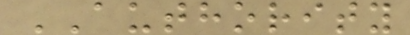AUTHORITY
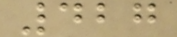427
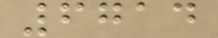6714
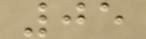05
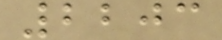2203
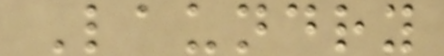Laundry
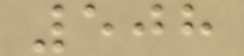508
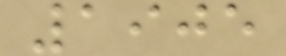1905
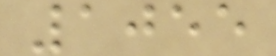1055
